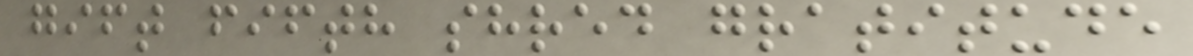gift fifth shred gratitude
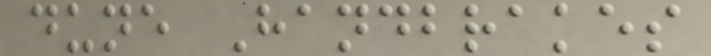dune Handbrakes
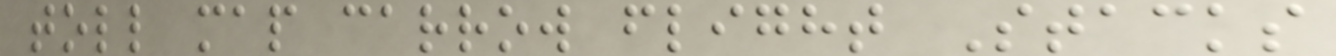toll map carrow flight Stacks
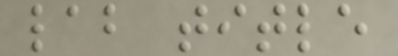lab title
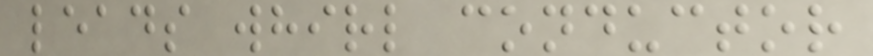leads whirl conductor
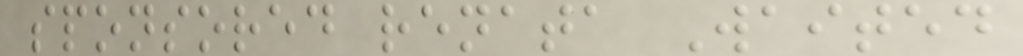sponsored renata Waited
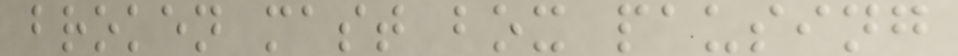broken mast box pausing
